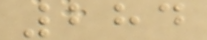284
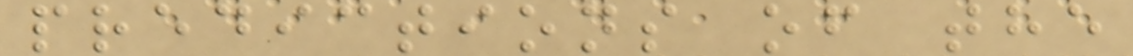predictions of the
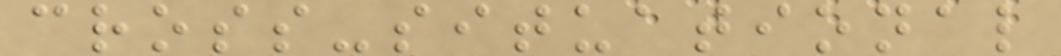cross-situational
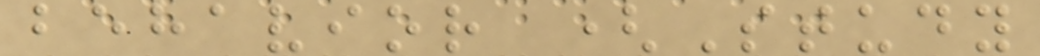behavior (Study
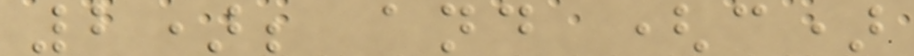2); and (c)
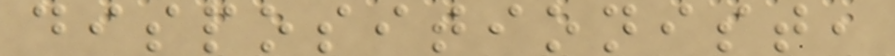dispositionist,
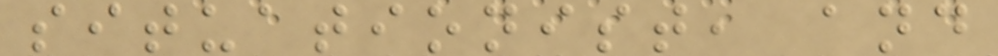situationist, and
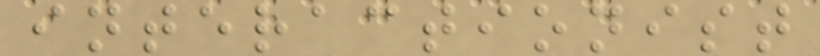interactionist
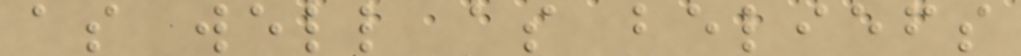as well as beliefs
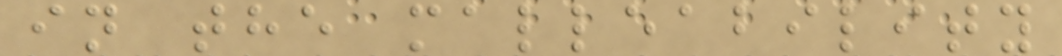in the malleability
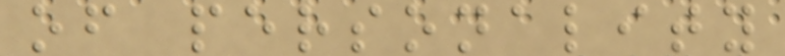of personality
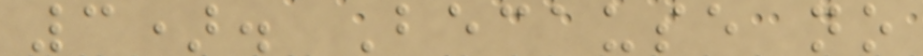3). Because no
